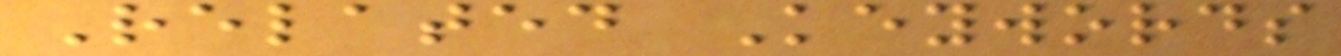Related Keywords
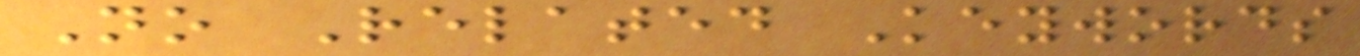No Related Keywords
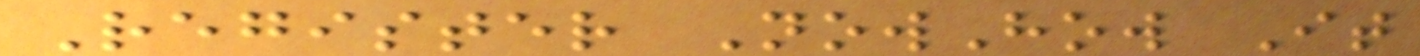Register NowHow It
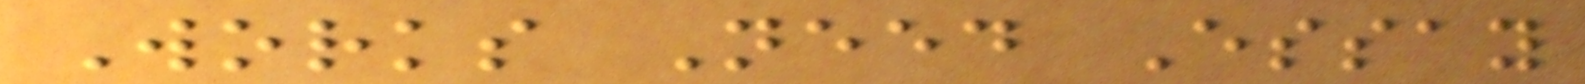Works Need Essay
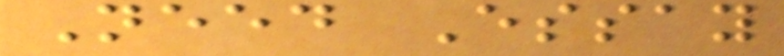Need Essay
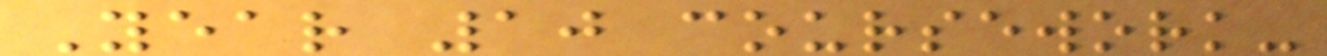Year 10 coursework-
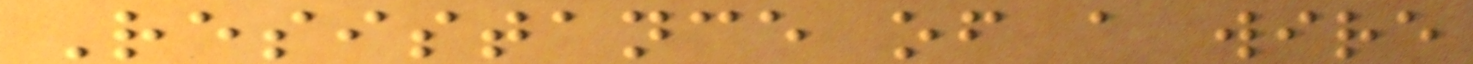Resistance of a wire
